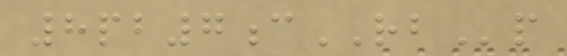8pb7cRBp
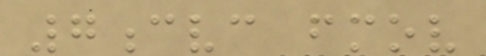7cvc fmov
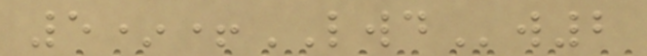5*+LWDw2
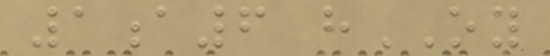1a6 hOY
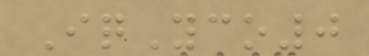IqYco0
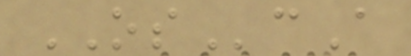OScA
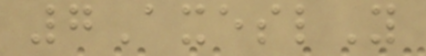7AxeslY
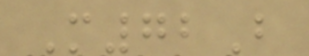M72B
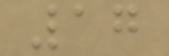17
